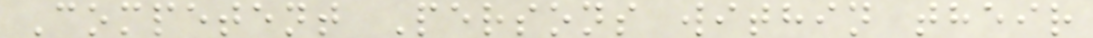Competent Persons within their
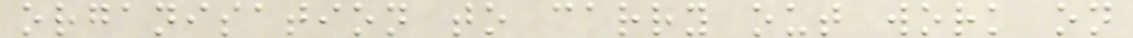organisation to carry out work on
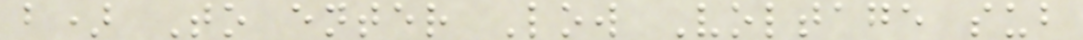b) To enter Low Voltage sub
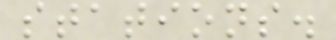stations.
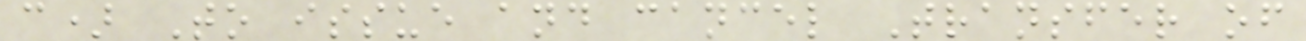c) To issue and cancel Transfer of
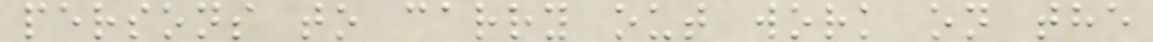persons to carry out work on the
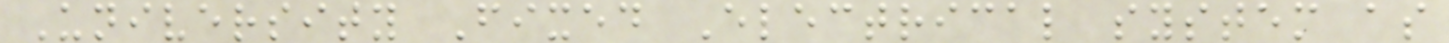University Fixed Electrical system as
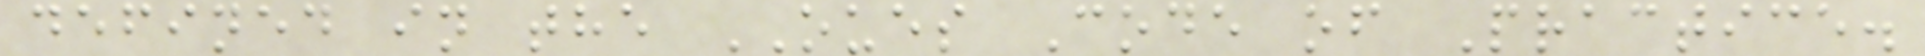defined in the OUES Code of Practice.
